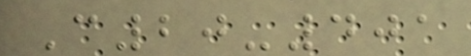C20-401
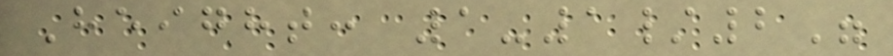Height: 1-1/2"
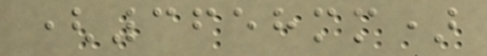(3658mm)
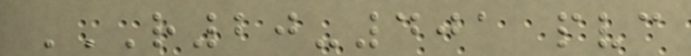R20-401 PVC
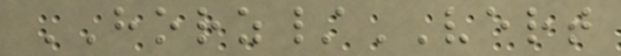HORZ/VERT
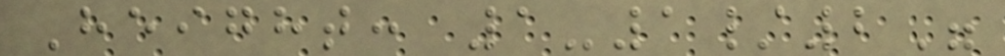Height: 1-1/2"
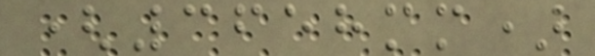(3658mm)
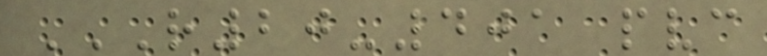R20-401 PVC
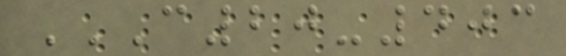C20-403
